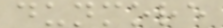dunmore
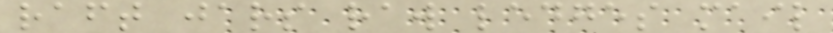raft jars raw ledges mail
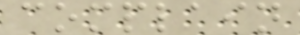complain
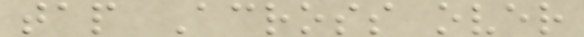tap Across over
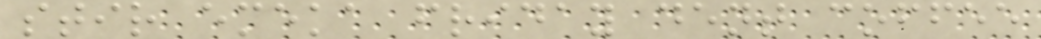stir emeka friday dent coffee
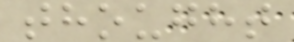thought
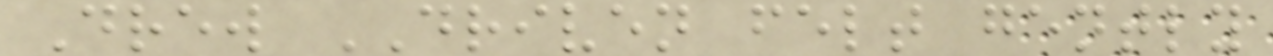Drew DRIVEN felt gently
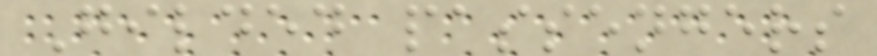Gilded passengers
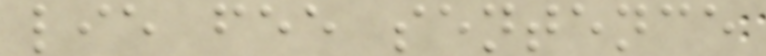lie fee sentence
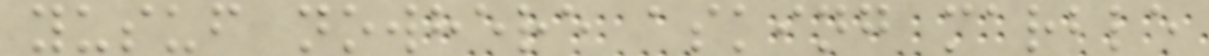yusuf nowhere asking marble
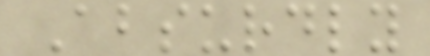Absurdly
